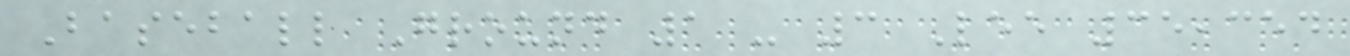Baseball Ground 1 - 3 Lee 35,354
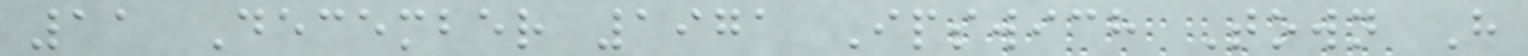11 December 1971 Ipswich Town H
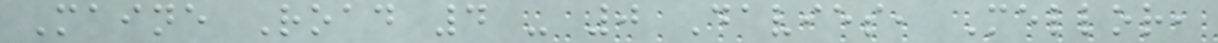Maine Road 4 - 0 Davies, Mellor,
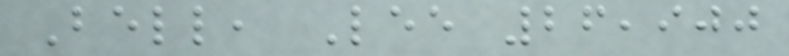Bell, Lee 26,900
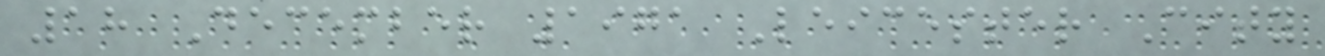18 December 1971 Leicester City
